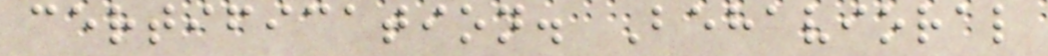certification. Behavioral
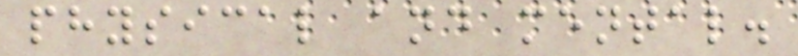physical and mental.
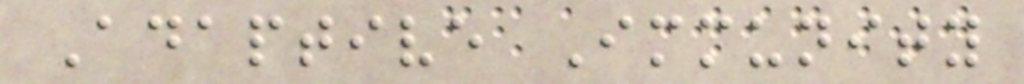Adaptive Immunity
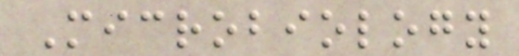Microbiology
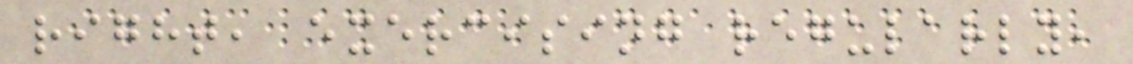right, exercising regularly,
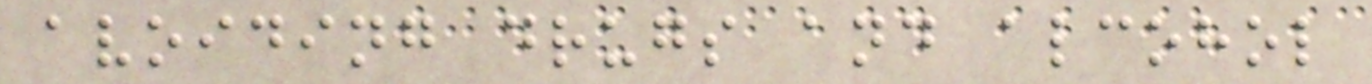avoiding drugs and alcohol
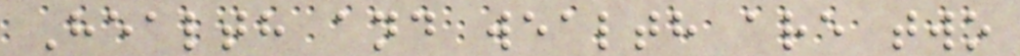Health and wealth are two
